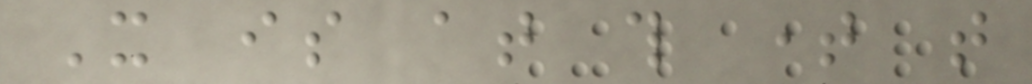It is at this time that
